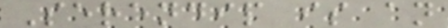Serendip is an
